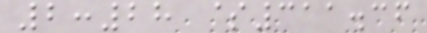2:28 $311.36
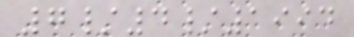7/4/1994
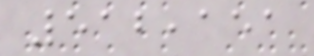512,151
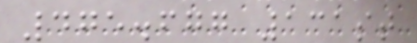475.677 131st
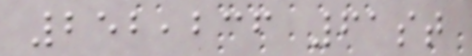252,236 61st
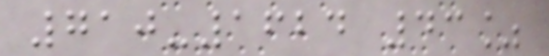710-1624 43%
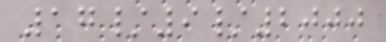17/9/2000
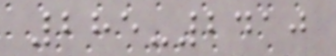285-2410
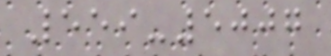559-5007
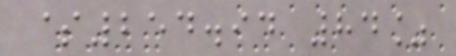$254.94 84%
